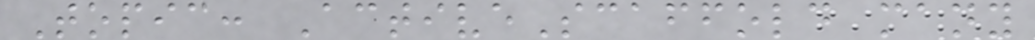Topic: ActiveScaffold many
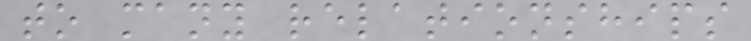to many relationships
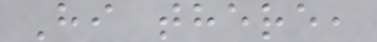Hi there,
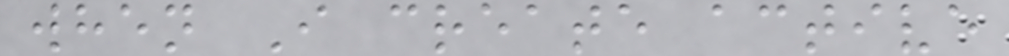when I create active
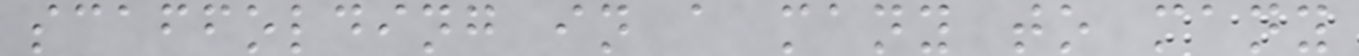scaffolding in a many to many
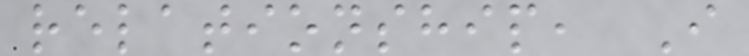relationship, I
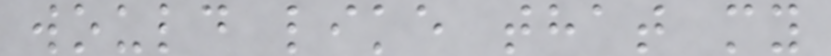would like that my
